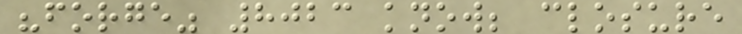"forge" 8023 know; closure
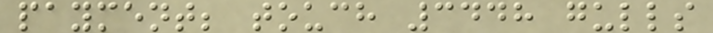payment; touch 3448 gulls
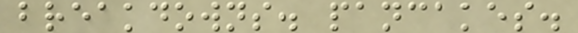breakdowns. pancakes.
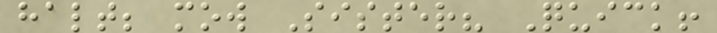halt; mow Sister? Quick!
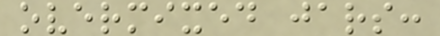overmixed jars:
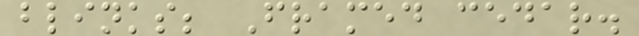blinks; Framed cedar.
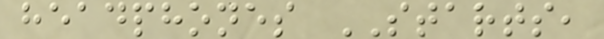headphones STARTS,
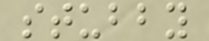stubby
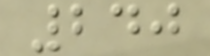240
